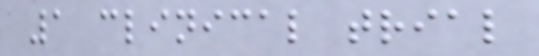1 clinical trial
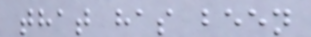that has been
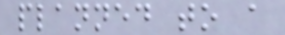planned to a
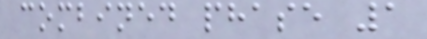combined phase 1
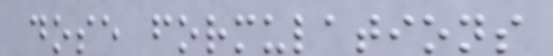dose formulations
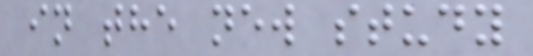in the new study
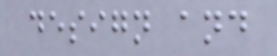design and
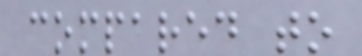compared to
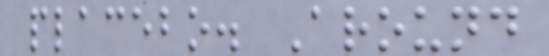placebo. Around
